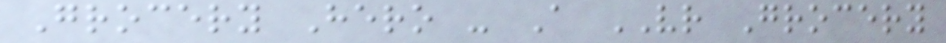Grocery Hero - A VR Grocery
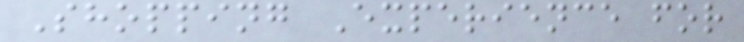Shopping Experience for
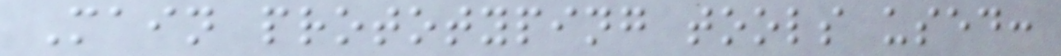Main prototyping tools used:
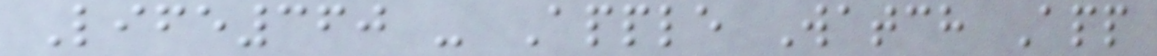Life360 - Apple Watch App
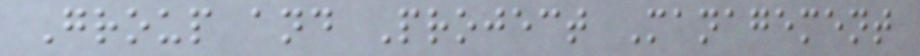Group and Project Management
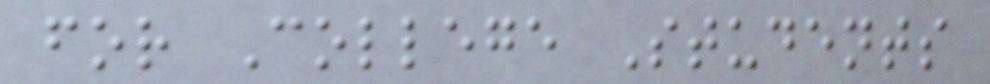for College Students
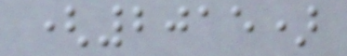(2015)
